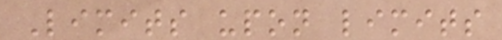Limits upon limits
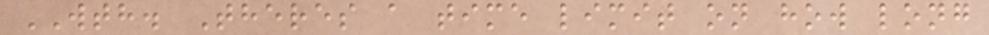WTH. Theres a time limit on how long
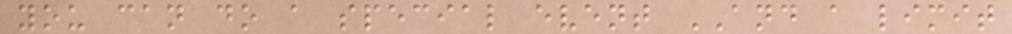you can do a special event AND a limit
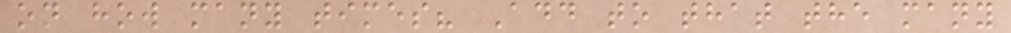on how many times? Add to that the many
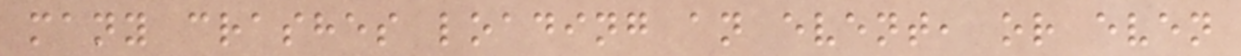many crashes loading an event, or even
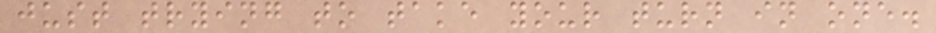just trying to take your turn in one.
